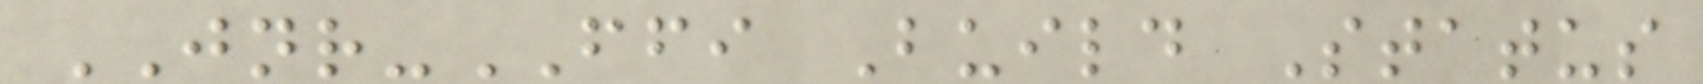JNR-FFI Build Status
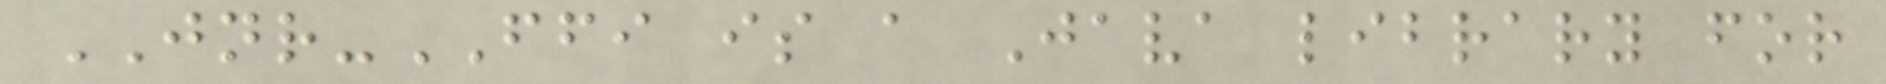JNR-FFI is a Java library for
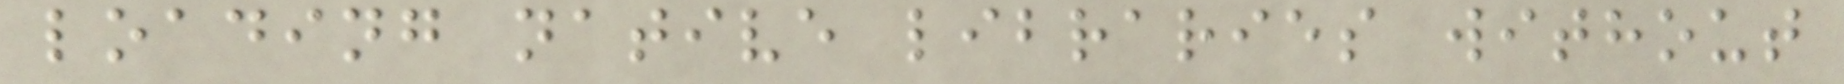loading native libraries without
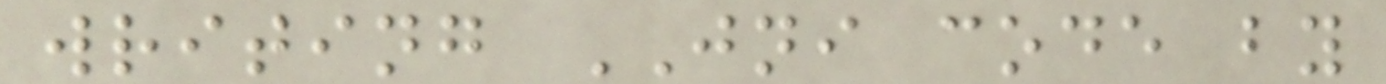writing JNI code by
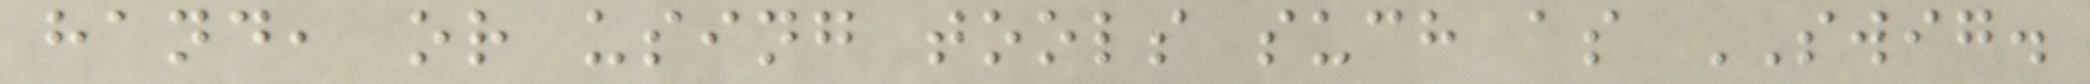hand, or using tools such as SWIG.
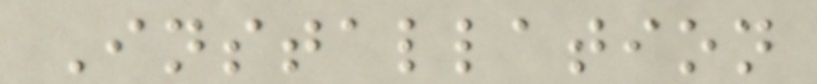Installation
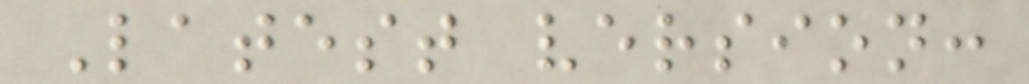Latest version:
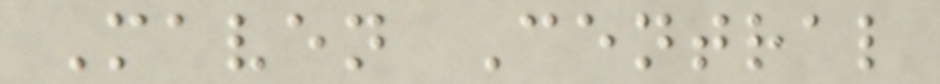Maven Central
